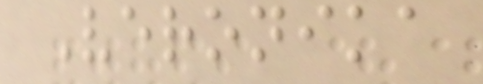Veronika
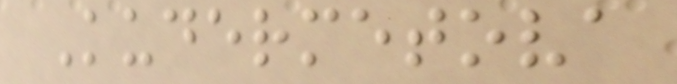Kudermetova
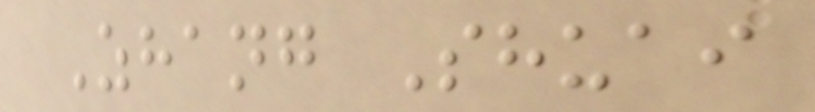Zhang Shuai
